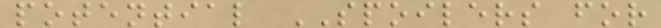potential SPOILERS for
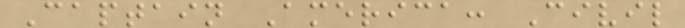Captain America: Civil
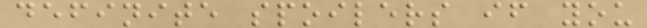definite spoilers if you
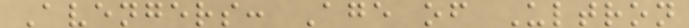Avengers: Age of Ultron
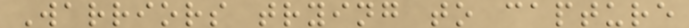Warriors trying to capture
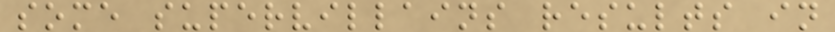some supervillains results in
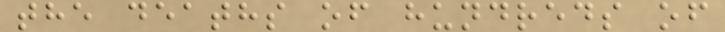the deaths of hundreds of
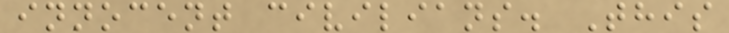innocent civilians. This
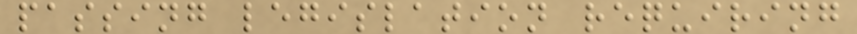passing legislation requiring
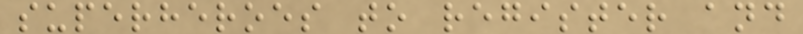superheroes to register and
